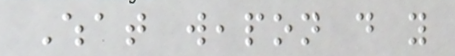What weapon do you
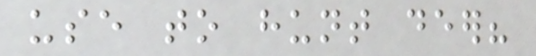use to hunt deer?
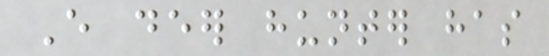Every deer hunter has
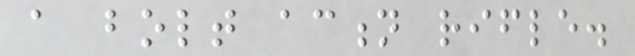a bolt action rifle.
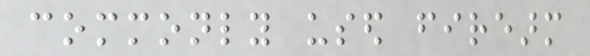commonly used firearm
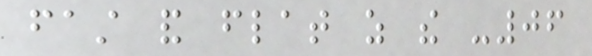fast and flat as the -06
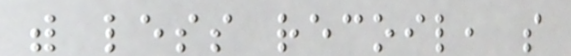with less recoil, so
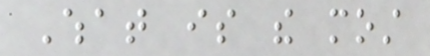What is the most
